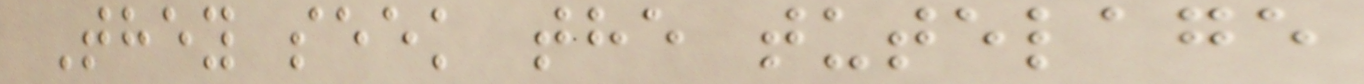They seek the tutelage
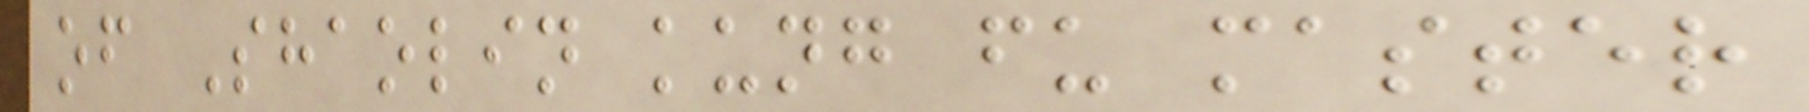of Shaolin kung fu master
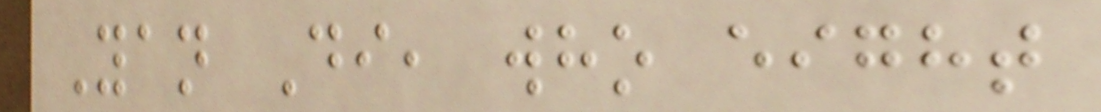Yan Di, who eight
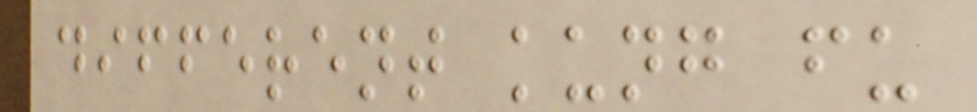different kung fu
